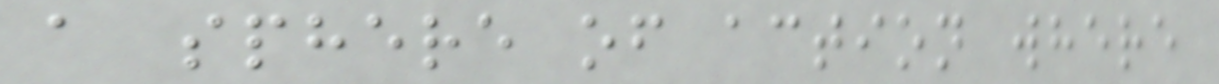a sphere of action where
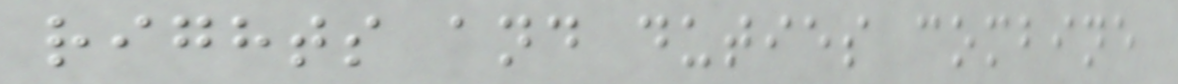rights and duties combine
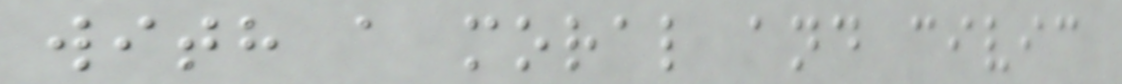with a moral and civic
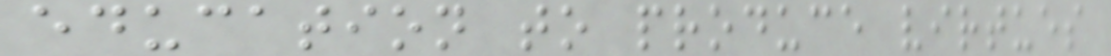education to produce virtues
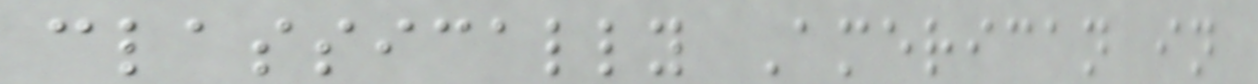classically American in
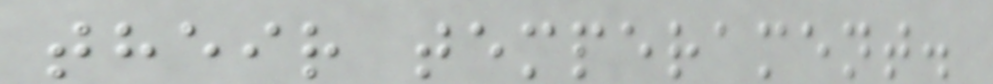their temperament.
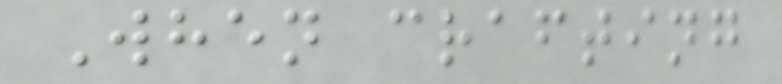When crafting
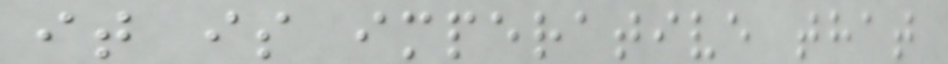it is imperative that
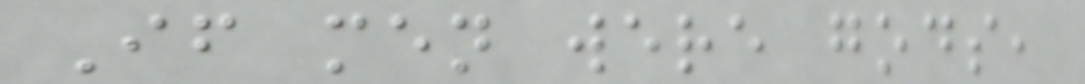If men were gods,
